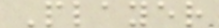Player
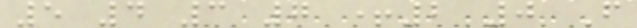5 4 3 7 +2 0 F
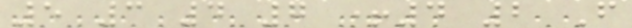5 3 4 7 +4 2 F
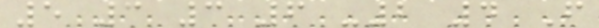5 3 3 6 -2 4 F
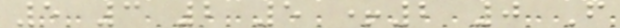5 3 2 5 +2 0 F
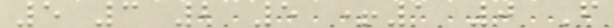5 3 2 5 +1 0 F
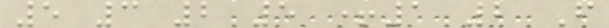5 3 2 5 +1 2 F
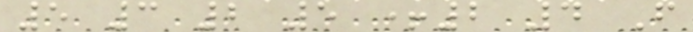5 3 2 5 +2 4 F
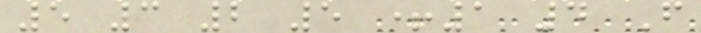5 3 2 5 +1 4 F
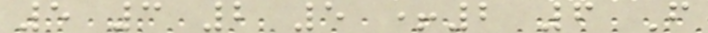5 3 2 5 +2 6 F
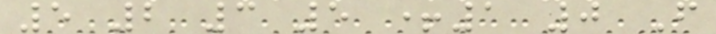5 2 3 5 +1 0 F
